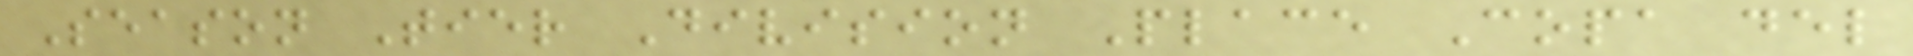Season Tier Division Place Copa del
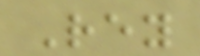Rey
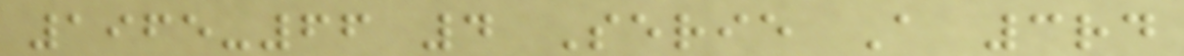1965-66 4 Serie A 3rd
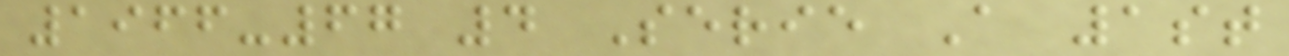1966-67 4 Serie A 1st
